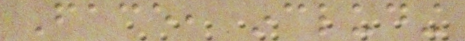Face, including
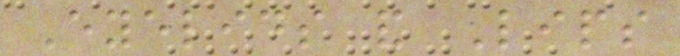Eyelids and Lips
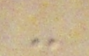-
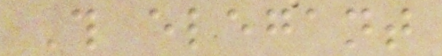This elegant
